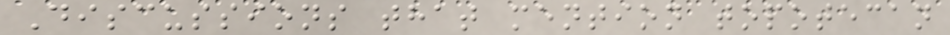Discussions that mention topotecan
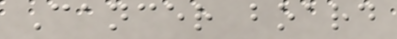Cancer board
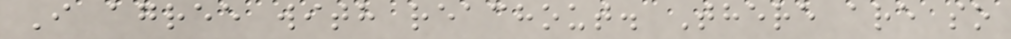I agree with reachout. There are so
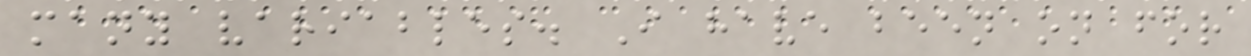many variables. I have been on for
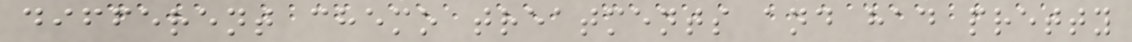different chemo treatments and had pretty
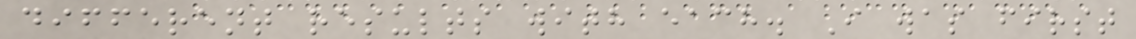different results with each. I was first
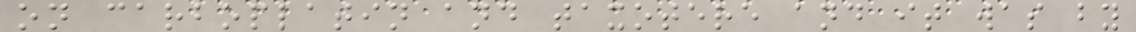on carboplatin and taxotere and it was by
